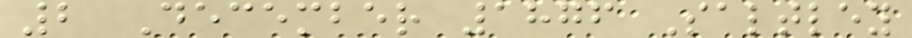2 December 1876 Saltley
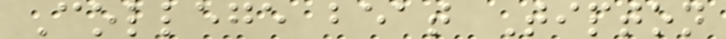College beat Tipton
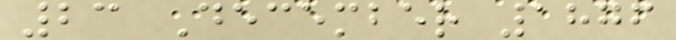23 December 1876
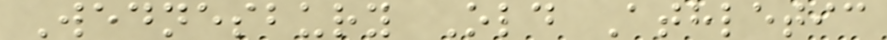Wednesbury Old Athletic
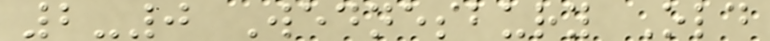2-0 Wednesbury Old
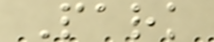Park
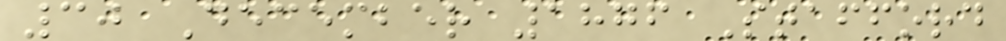30 December 1876 Stafford
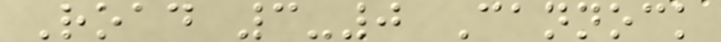Road 3-0 Cannock
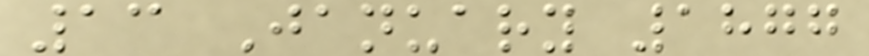13 January 1877
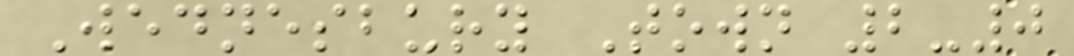Wednesbury Town 2-0
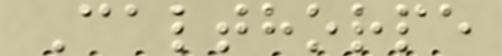Calthorpe
